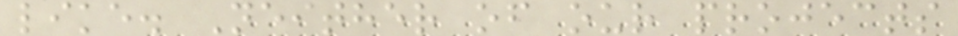like. Neither of our projects
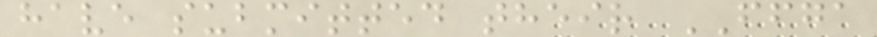have submitted their FFGA
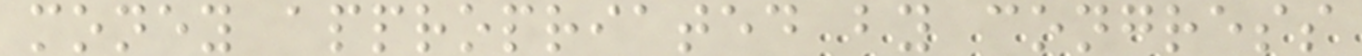money appropriated by congress
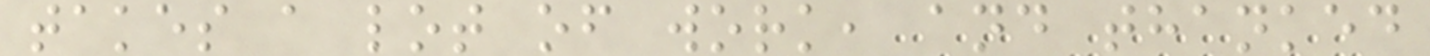takes a lot of work, and thanked
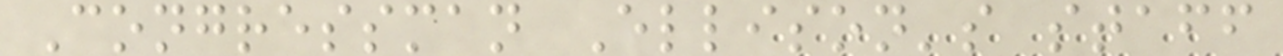Congressman Ellison's staff
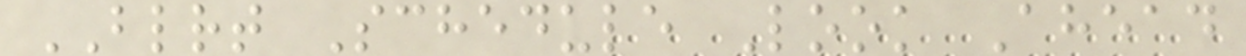BLRT Schedule Look Ahead
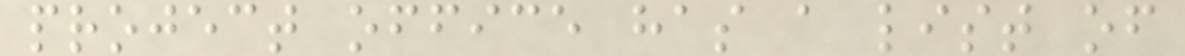project office has a list of
